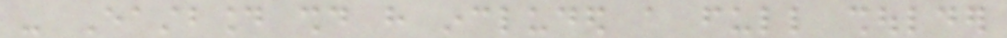- Eastbound should have included a full shoulder
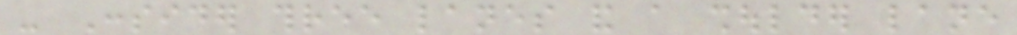- Consider three lanes and a shoulder lane
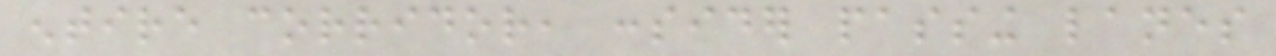entire corridor, consider passing lanes
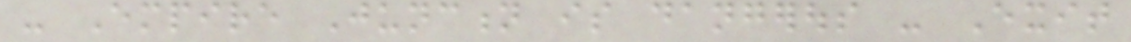- Empire Junction is dangerous - Exit
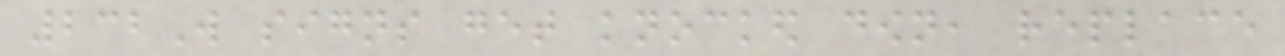232W signs get knocked down, replace
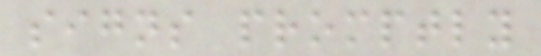signs promptly
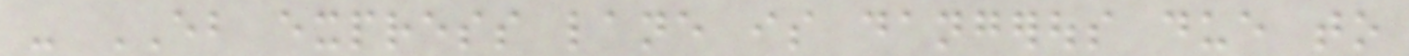- EB express lane is dangerous due to
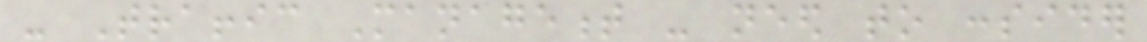- Traffic Management - need to consider
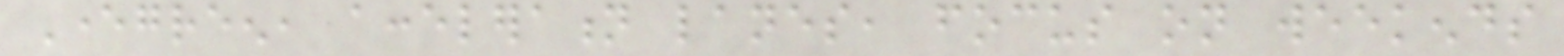Evergreen, acceleration lanes, focus on weekends
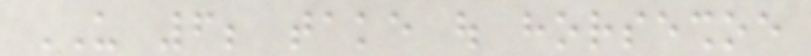US 6; take out horseshoe
